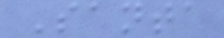Santa
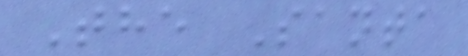The Santa
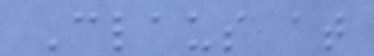Claus at
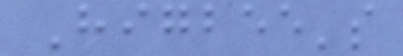Higbee's
